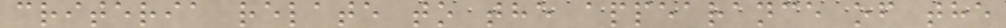criteria relate to the appearance of the
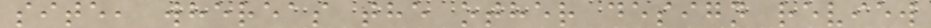site, whereas the other design review
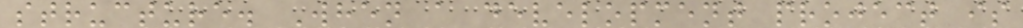structure. When a development project is
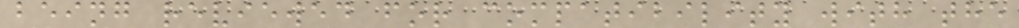being reviewed for compatibility with the
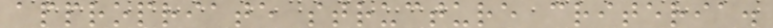appropriate structure criteria.
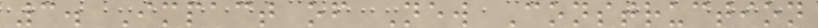3. Impact of New Construction
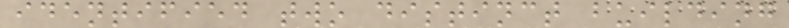identified two distinct building
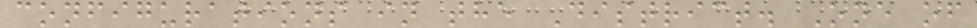configurations in the District. One of
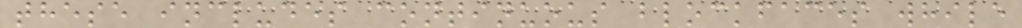these includes continuous blockfaces while
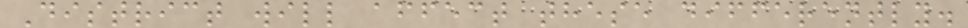District will affect these differently.
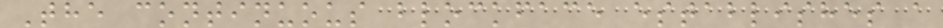The continuous blockface establishes a
